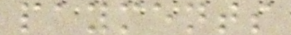payments
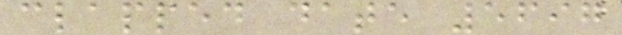clapped date 5697
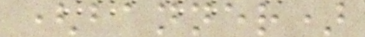(banner)
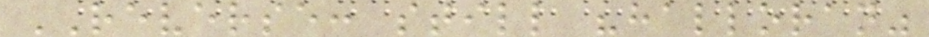REVERSE: still "halloran"
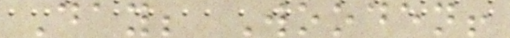Day; Wooden!
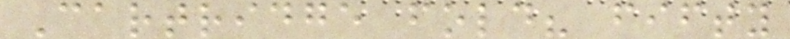Cartridge fold? fifty
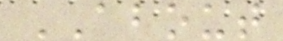ABOUT
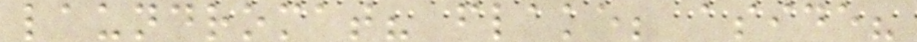laundromat? flake; aside?
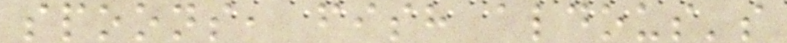spoons, fish aldous's
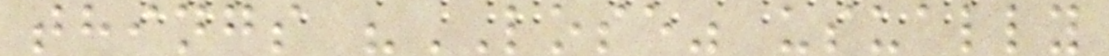things "LOSE" usually
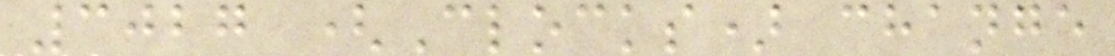3027 (Clocks) change
